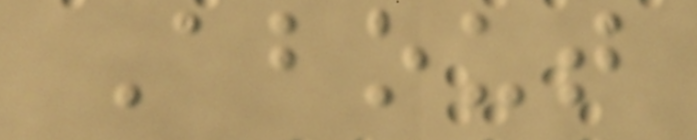About
